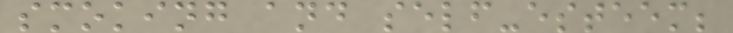smoking and self-esteem;
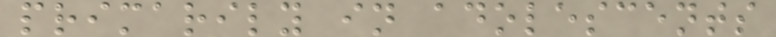primarily in adolescents
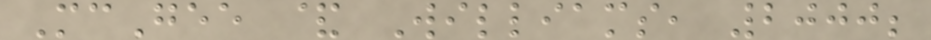McGee & Williams, 2000;
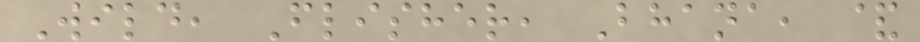Wild, Flisher, Bhana, &
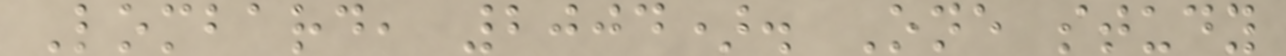Lombard, 2004). One study
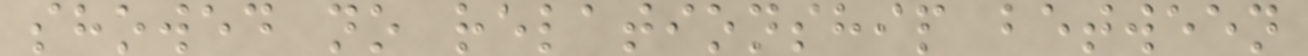showed no relationship between
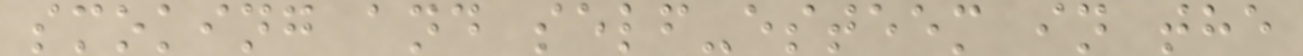smoking and self-esteem in the
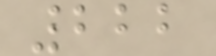222
